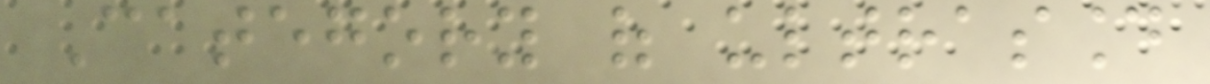Category of ultrasound
